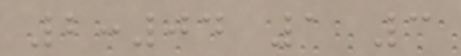2:04 1 3
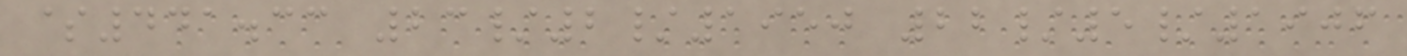$441.33 23/2/1950 22/5/1906
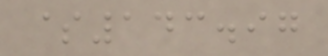$143.97
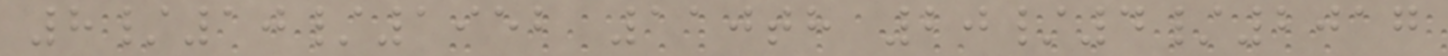8/10/1952 110th 20/4/2017
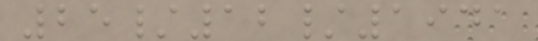25/12/1941
